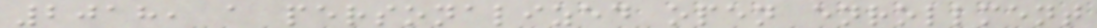2018, a personalized open enrollment
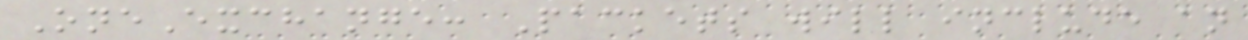OneExchange: Packets will include an
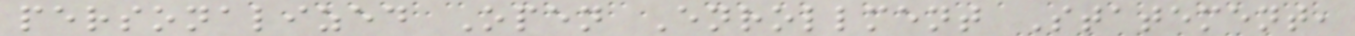personalized Open Enrollment Statement,
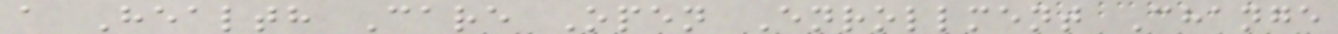a Health Care Open Enrollment Change
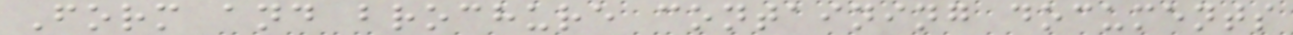Form and brochure containing documents
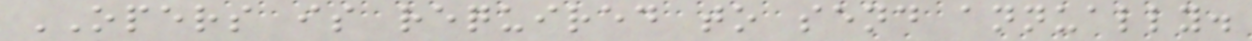OPERS is required to send annually.
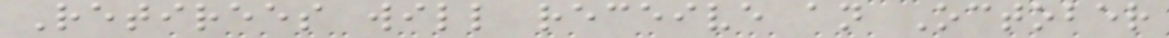Retirees will receive an October
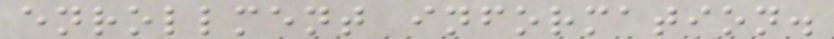enrollment information.
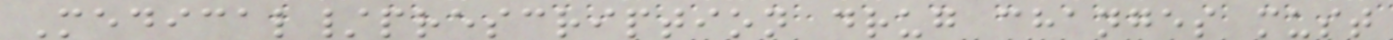Medical/prescription drug changes must
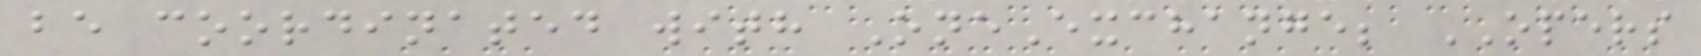be coordinated with OneExchange; OPERS
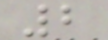2
